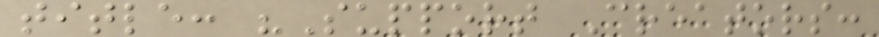title: "Support Creators:
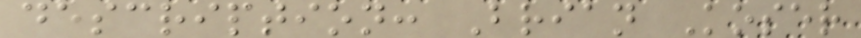description: Brian Koser
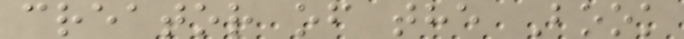creator of the Book
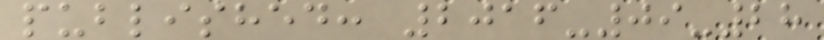published: 2016-09-28
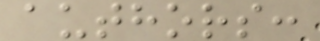authors:
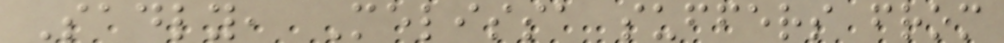Sadly, Melissa suffers from
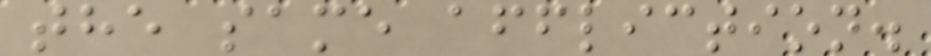the same affliction.
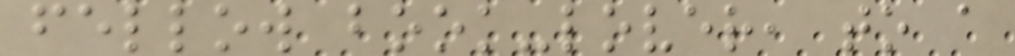fellow book-lover, to a
